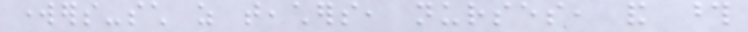workers-such as teachers, nurses, and those
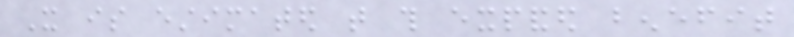It is estimated that this expanded benefit
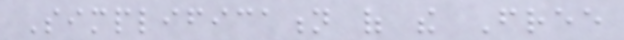Simplification of the Free
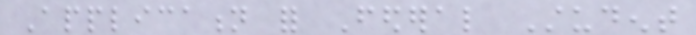Application for Federal Student
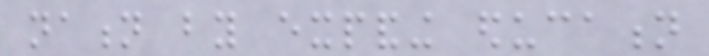nation by expanding education
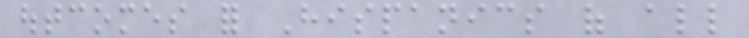outcomes for Hispanics of all
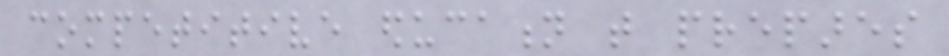competitive education that prepares
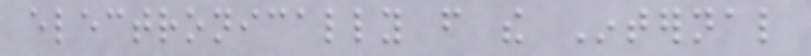electronically from the Internal
